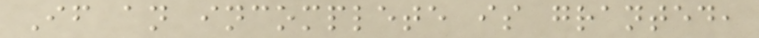If an incomplete is granted,
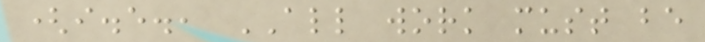(i.e., ALL work must be
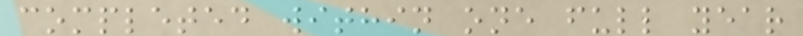completed within one full year
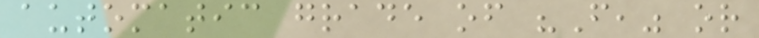automatic grade of "F," or
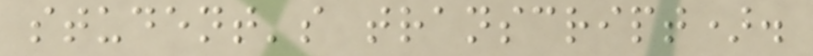student's transcript).
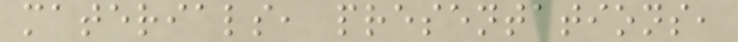materials, presentations,
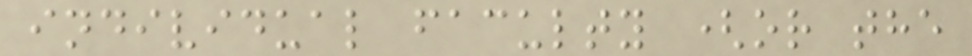individual faculty (or the
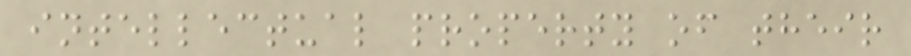intellectual property of their
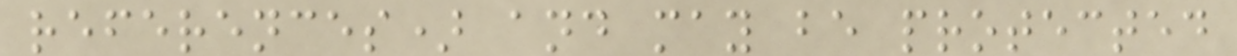references) and may be protected
